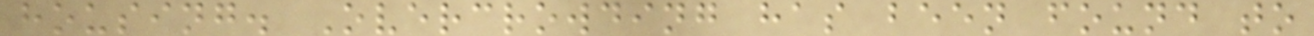housing. Overcrowding has been found to
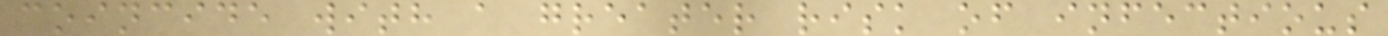coincide with a greater risk of infectious
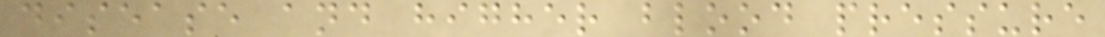disease and higher blood pressure
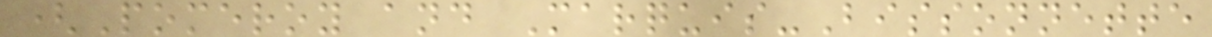(Pomeroy and Marquis-Bissonnette
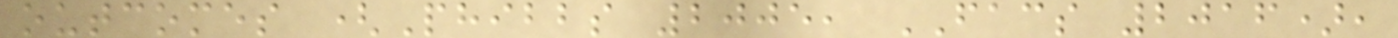outcomes (Phibbs 2005, FACS 2016),
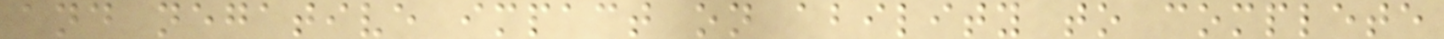and negative impact on ability to complete
